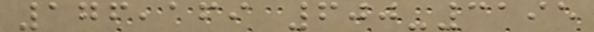176,169 600-3195
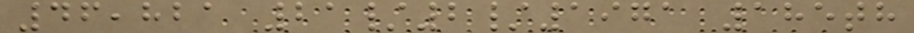46,821 21/2/1971 185th
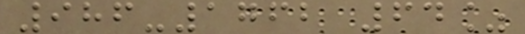986-1762 64%
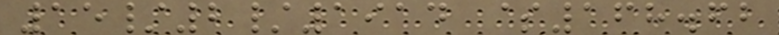15/2/1914 $168.62
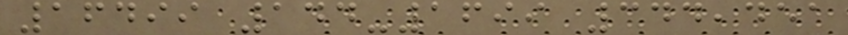16499 144-1699 344,451
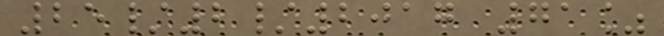25/2/2017 71%
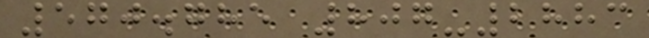570.785 807-2883
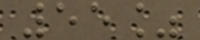55%
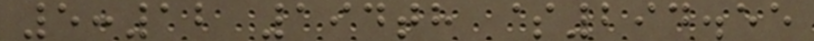5:12 194th $294.55
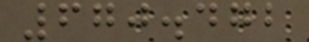670.472
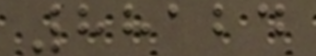88124
